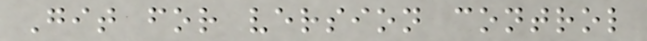Git for version control
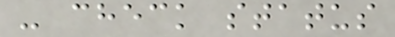- check status
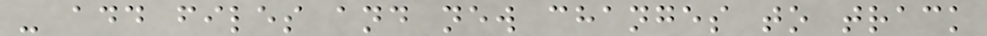- add files and new changes to track
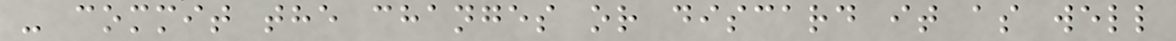- commit the changes or discard it as well
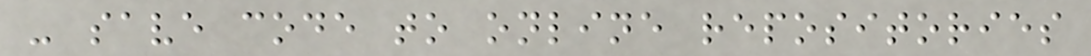- save code to online repositories
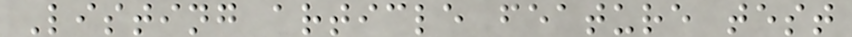Listing article feature test
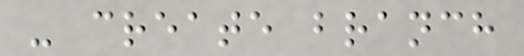- create branch
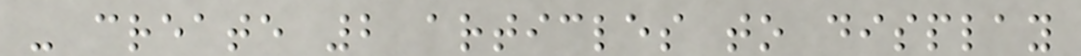- create 2 articles to display
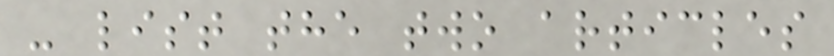- list the two articles
